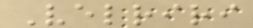Velriri
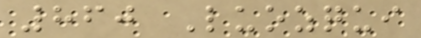860 Luozqui
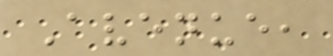Avenue,
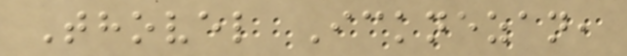Thovel Icknezan,
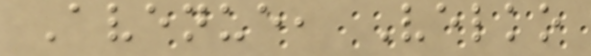Avenue, Velko
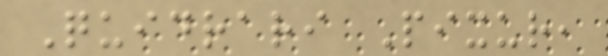Quidrari Pixur,
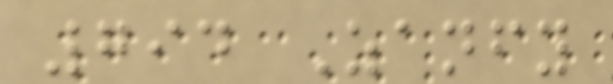794 Zanfy
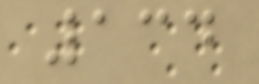134
